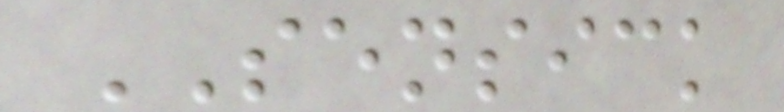SENSICK
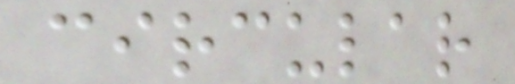circular
